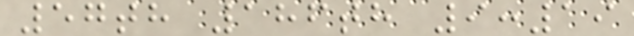57th 186th 9:19
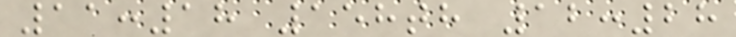11:18 158th 12:28
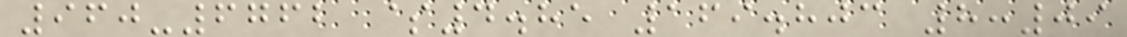960-6762 $4.85 169.803 8:09
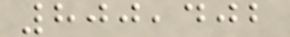800,402
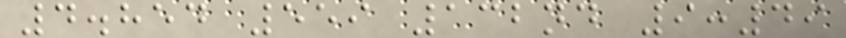4.854 559 132nd 9:49
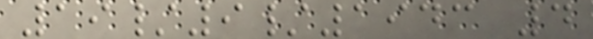19/9/1943 4
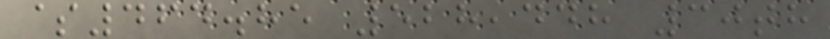$464.85 528,448 30th
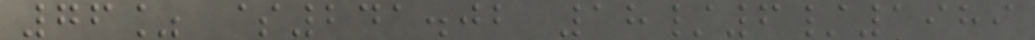76% $241.02 18/6/1989
